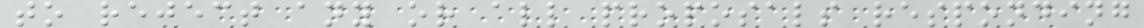to reject any or all proposals responding
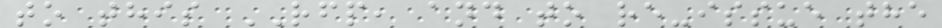to this RFP, and to re-issue the
